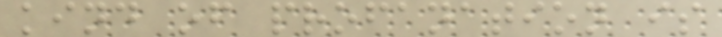kind of profanation is
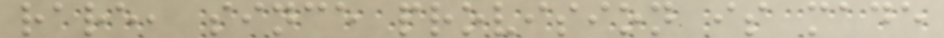rare, since provision is made
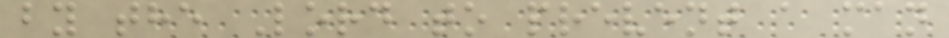by the Lord to prevent a man
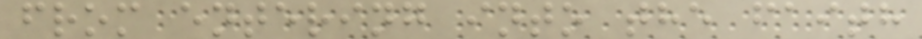from entering into the faith
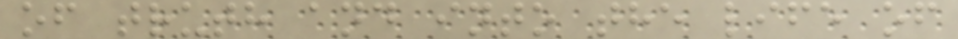of truth and into the life of
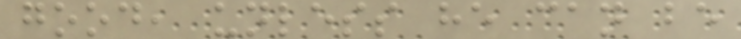good, unless he can be
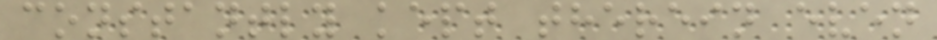constantly kept therein even
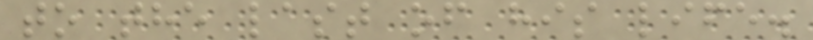to the last of his life.
